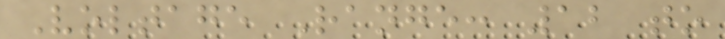Voltage Range: 12 to
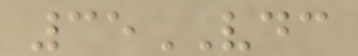35VDC
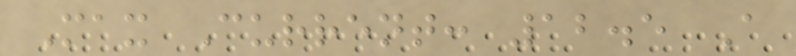Max Current: 12.5 A
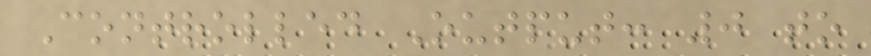Controlled Output: 0 to
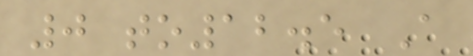0 to12.5 A
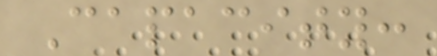Capacity:
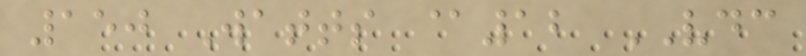150 Watts @12 VDC
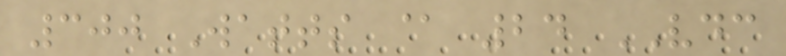300 Watts @ 24 VDC
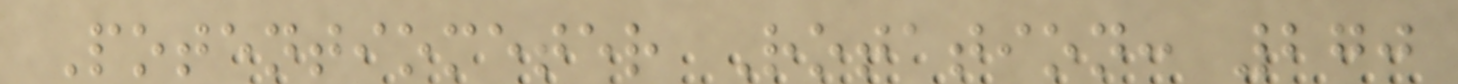Potentiometer Rotation: 270
